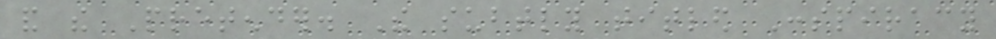and the Pretender. The subtly titled Conspiracy
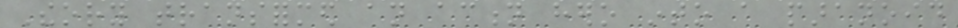Theory transformed an action hero into a paranoid
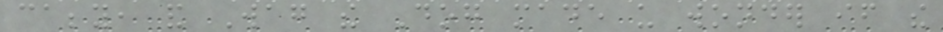cabby, and Wag the Dog made us wonder if the
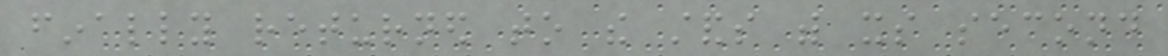finally returned to the stands with its second
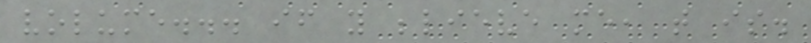volume... if you believe me, that is.
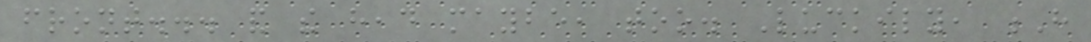front... and the head maybe, too. Luckily, H
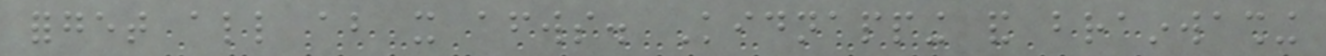forget all about it afterwards. Kidnapping and brainwashing
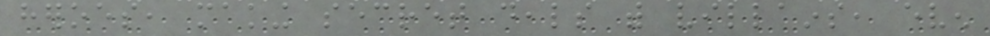heroes, making secret deals with villains, even
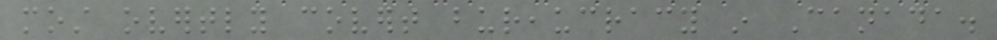most overtly covert bureaucracy in Canada.
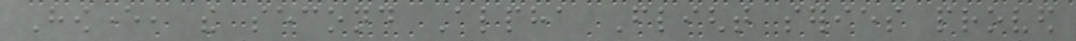However, the second Alpha Flight series proved
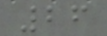26
